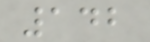142
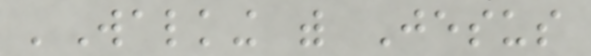'Walking with Jesus
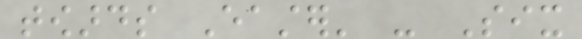towards Easter' - Six
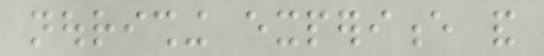nourishing experience and
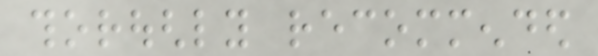thoroughly recommended
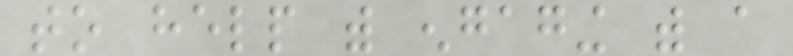to help with engaging with a
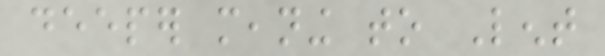deeper meaning to Lent
